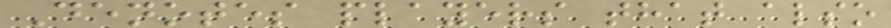Denotes players that also
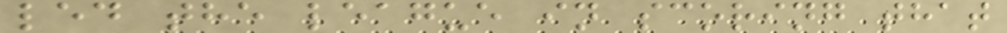led the league in scoring that
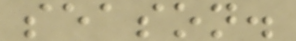season.
